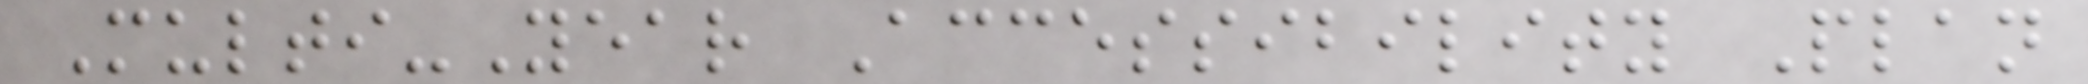Multi-Year Accessibility Plan
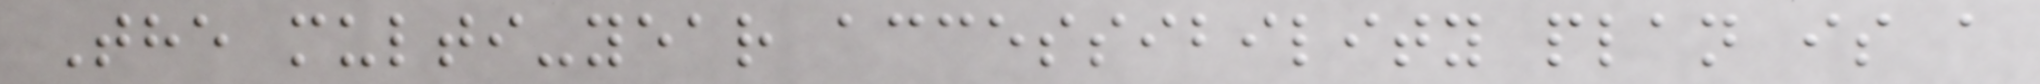The multi-year accessibility plan is a
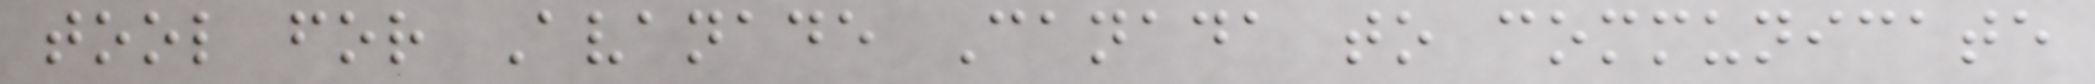tool for Avanade Canada to communicate
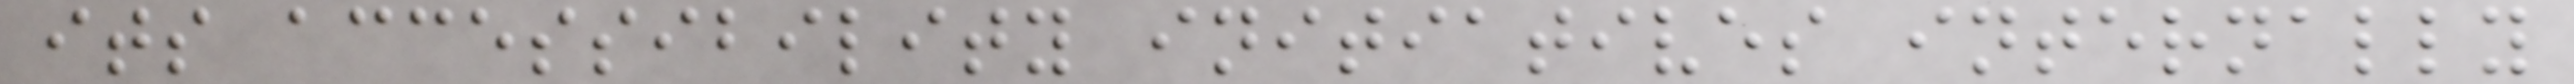its accessibility initiatives internally
